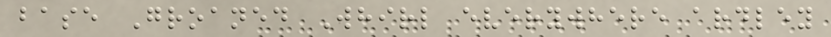base Groaned Whirl everywhere ardley
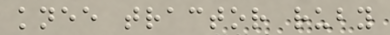knee tractor ruby
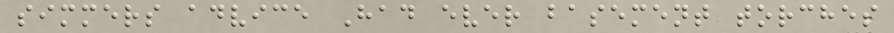simmers advice Had ever basement torches
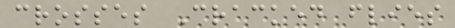crosses Cracked flies
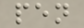pen
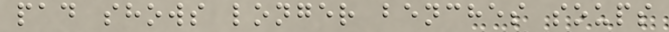pad shows longer benches soups
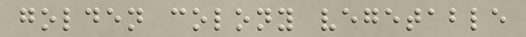golden colony vegetable
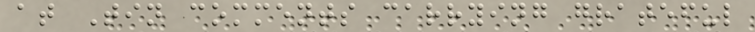at Tin comments carrying grateful
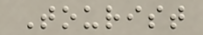Tourist
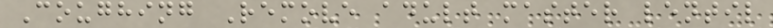Coughing Remove adult master lentil
